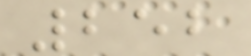252
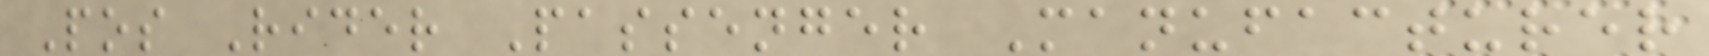Pos Rider Passenger Manufacturer
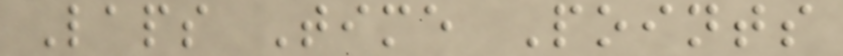Laps Time Points
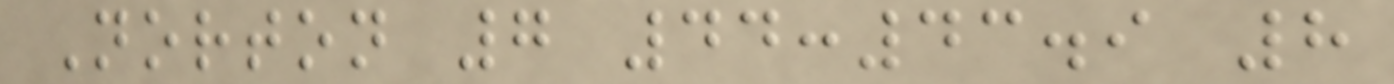Norton 7 44:43.9 8
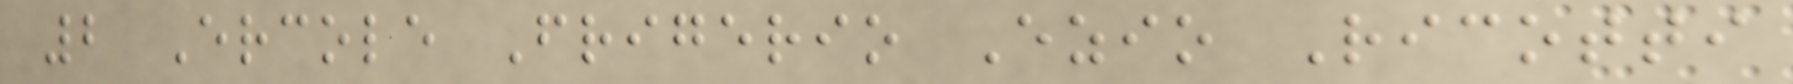2 Ercole Frigerio Ezio Ricotti
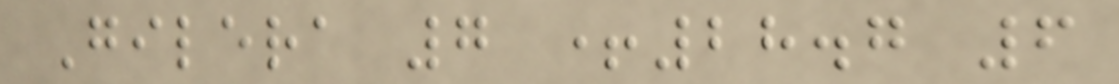Gilera 7 +28.7 6
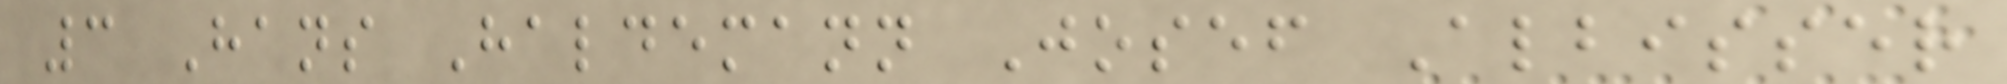3 Hans Haldemann Josef Albisser
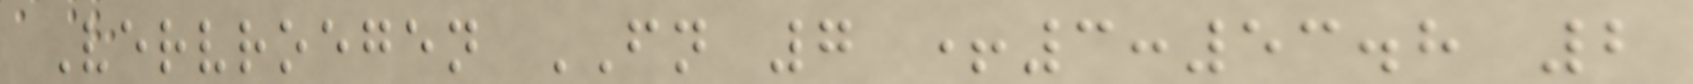Vervroegen FN 7 +3:53.8 2
